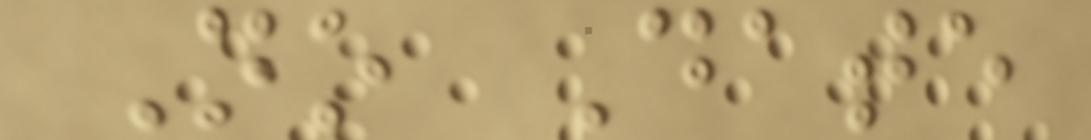No Date
